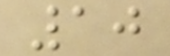10
